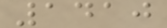1410
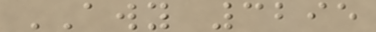AWY 3295
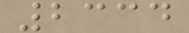2334
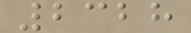2328
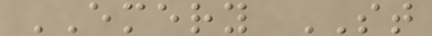EMERY ST
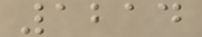1214
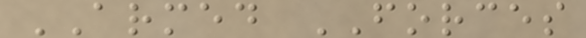ARMED FORCES
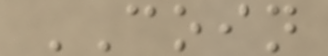COIN
